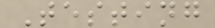Testing
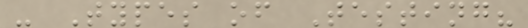- Types of Testing?
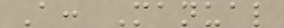A: Manual
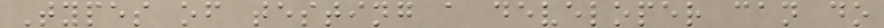Types of testing a developer can do
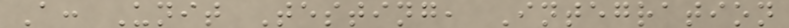A: Unit Testing, Integration
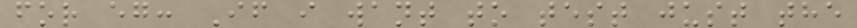for eg: If i want to test just the
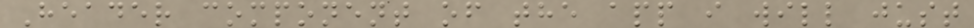Header component of the app i will just
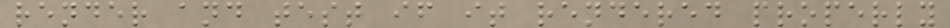render and test if it rendered properly
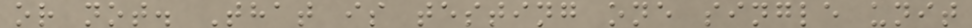or not. That is testing one single unit
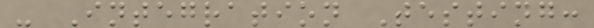- Integration Testing:
